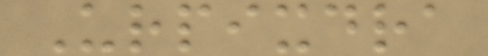Urpixdra
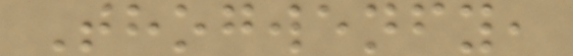Thogwenfy,
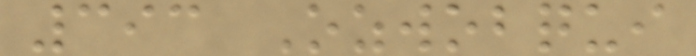393 Ozwobqui
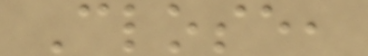Close,
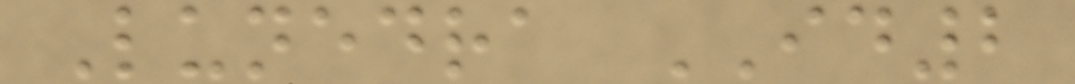Lunedra ID2
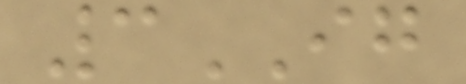3IG
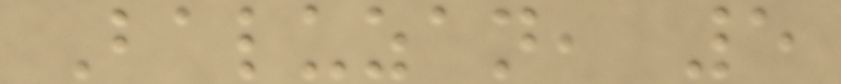Baluzan, 5
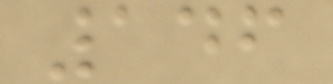146
